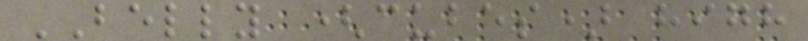BELLY (cubes) high
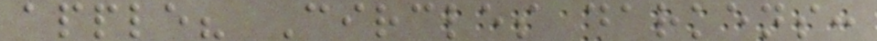apple? Circles darkens:
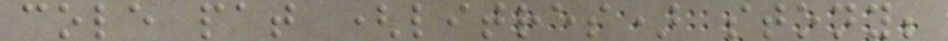cole pat (litres) stony;
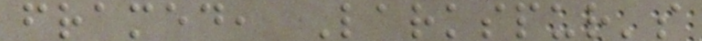framed, Larkspur's
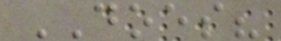DOES?
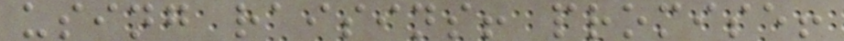using raisins! promise!
